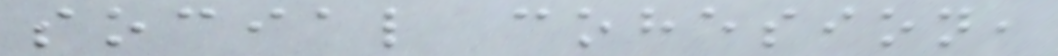social cohesion,
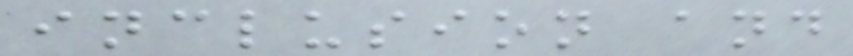inclusion and
